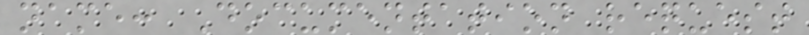name: Documentation request
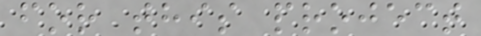for this project
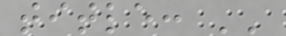title: ''
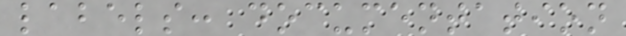labels: documentation
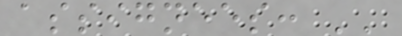assignees: ''
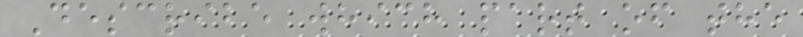Describe which part of the
